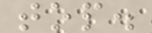top.
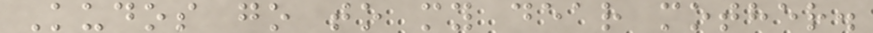Kudos go to my dear mother.
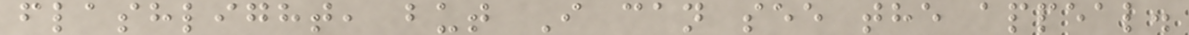flashlight, but I can see the appeal.
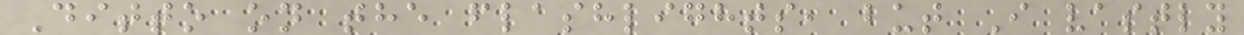Ditto on the flashlights, but I vastly
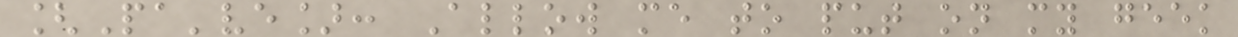[Pa've]: Allow me to put on my geek
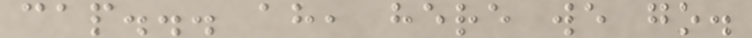cap... ah, here we go.
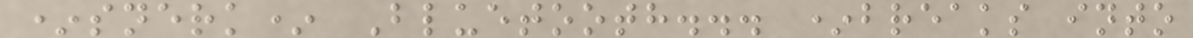*snerk* Bluetooth... *breaks into
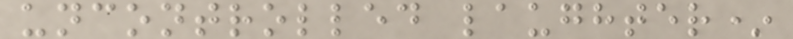uncontrolled laughter*
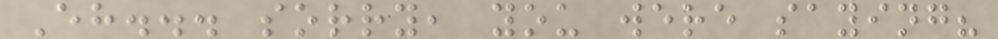Eh... sorry, you were saying?
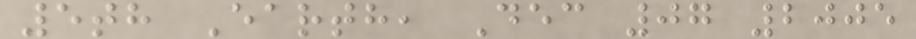5th Earth, Dec 07 2005
